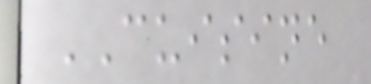CUISINE
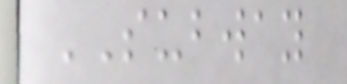SUBWAY
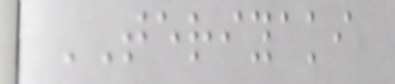TERIYAKI
